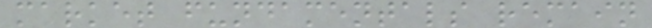market fundamentals remain
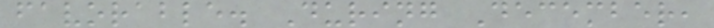favorable. During December,
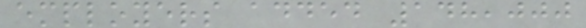employers added 148,000
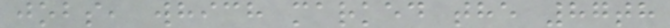jobs, which marked the 87th
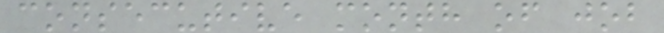consecutive month of job
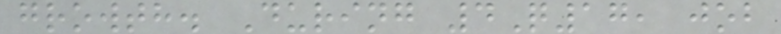growth. During 4Q17, job
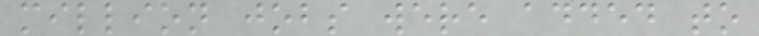million jobs were added to
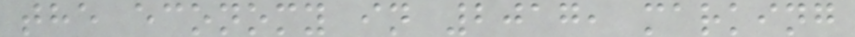the economy in 2017, marking
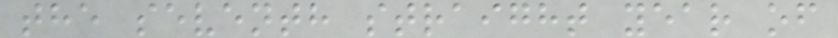the seventh straight year of
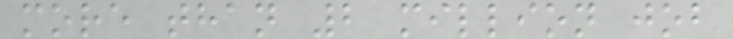more than 2 million job
